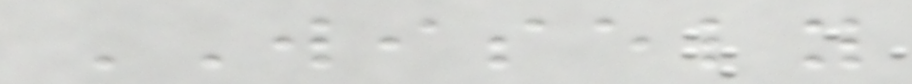WISELY
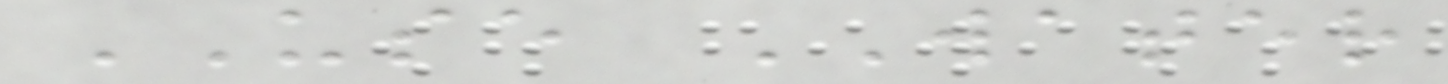USE WATER
